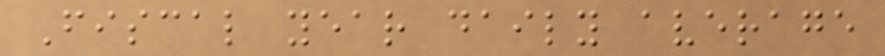Fiscal year daily average
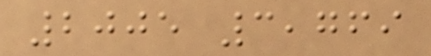2005 3,769
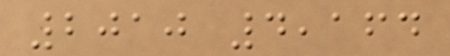2010 4,164
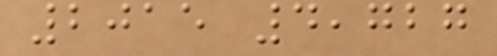2015 4,727
